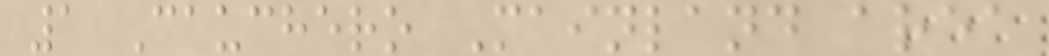1 Cauchero Mainland area
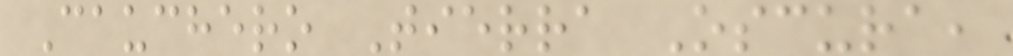Cauchero Tierra Oscura,
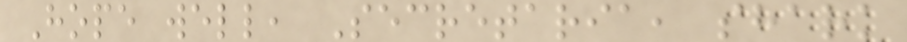Hope well, Secretaria, shark
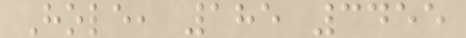Hole, 185 3455
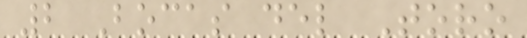2 Bocas del Toro
